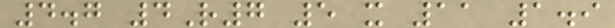4.7 4R7 5 x 11 1.9
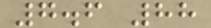7.6 88
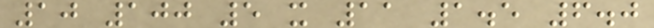10 100 5 x 11 1.5 6.0
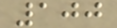100
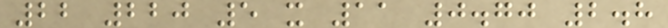22 220 5 x 11 0.70 2.8
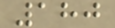180
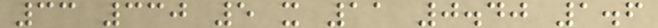33 330 5 x 11 0.40 1.6
